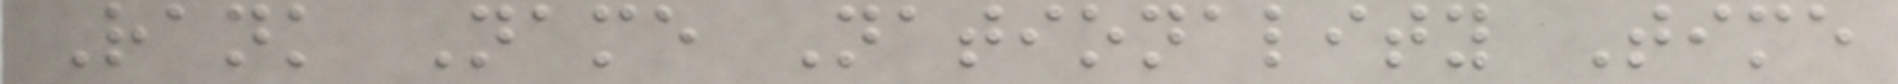Rank Name Nationality Time
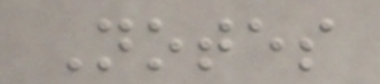Notes
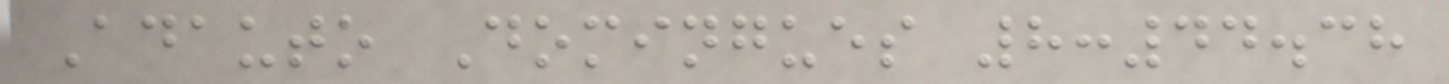Adauto Domingues 8:44.38
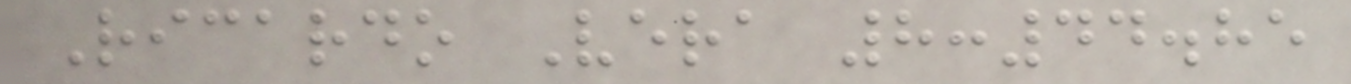Ricardo Vera 8:44.85
